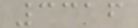3316
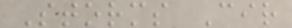Storms Cir
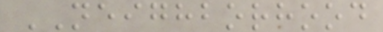NEIGHBORHOOD
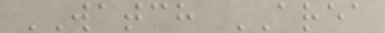WATCH AREA
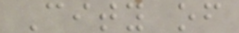City of
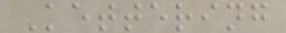Kettering
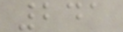241
